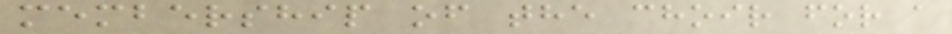membership of the choir for a
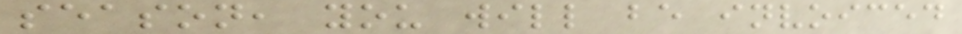season, you will be invoiced
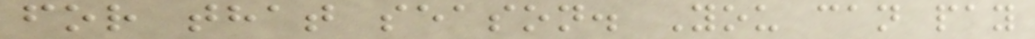for that season. You can pay
